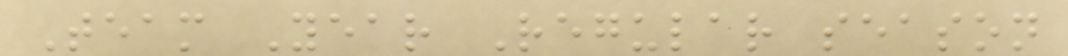Team Year Regular season
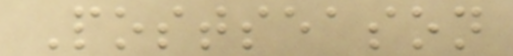Postseason
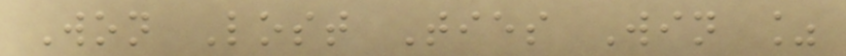Won Lost Ties Win %
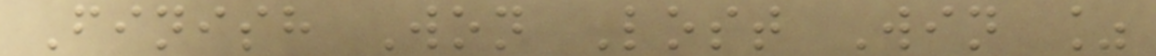Finish Won Lost Win %
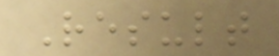Result
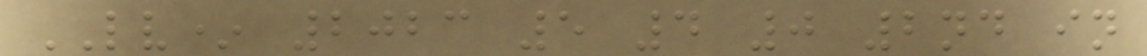LV* 2023 5 4 0 2nd in
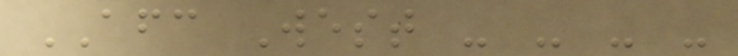AFC West - - - -
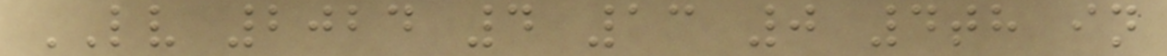LV 2024 4 13 0 4th in
